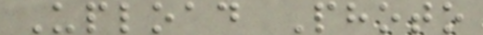Upload Photo
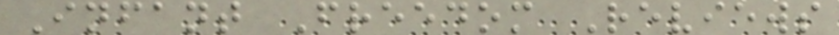Infant Freedom Reviews
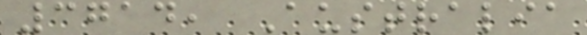3714, Australia
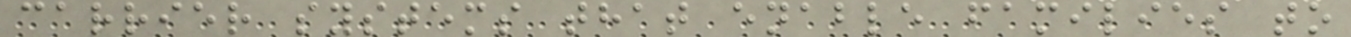carrier systems that enable families to
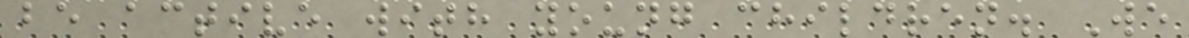be active with young children. We
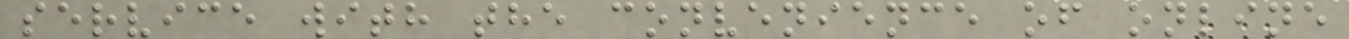service with the convenience of online
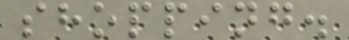shopping.
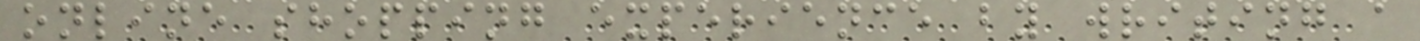online shopping experience by writing a
